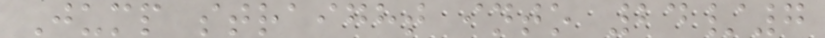Jump straight into 24/7
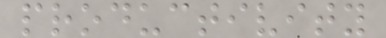productivity
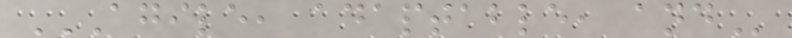AGILE, ADAPTABLE, AND
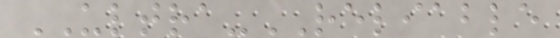ULTRA-RELIABLE
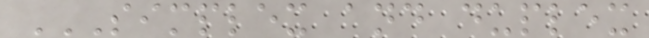SIMPLEX AND DUPLEX
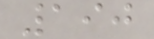190
